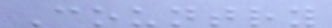Country
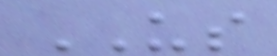US
